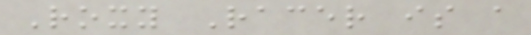Roxy Racer is a
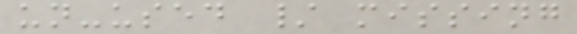un-used / missing
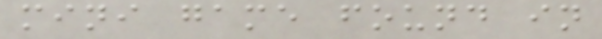mini game found in
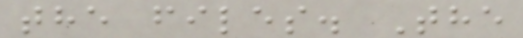the files. The
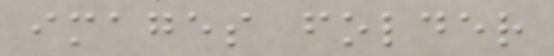images folder
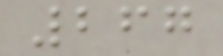267
